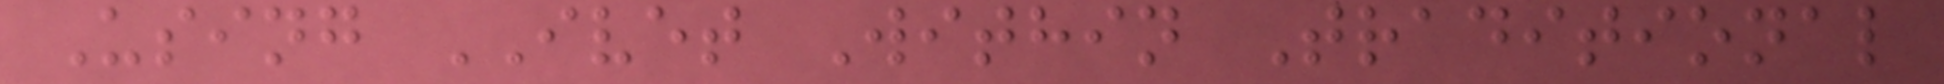Using IVET Within Traditional
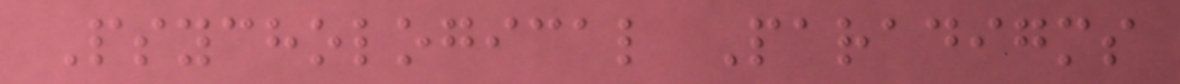Psychological Paradigms
